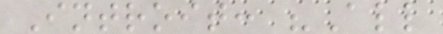Introit: "All
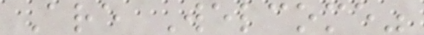Are Welcome"
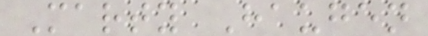Marty Haugen
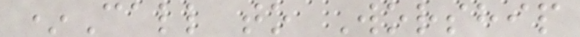*Call to Worship
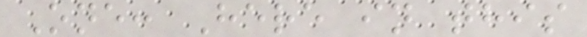One: Here in this
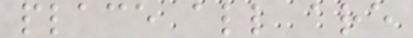place all are
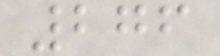276
